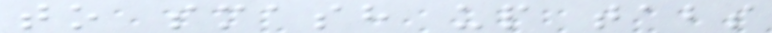to smash up tabs
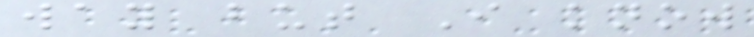way but I know
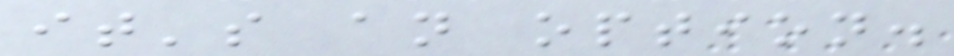it's an option.
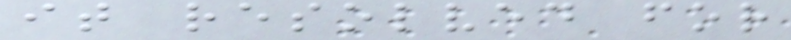it resolved for
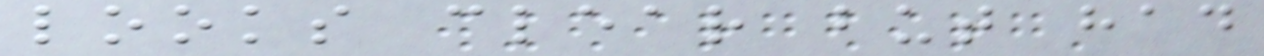looks clear but had
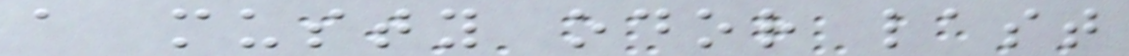a musty odor last
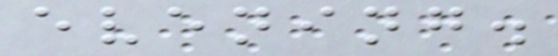evening.
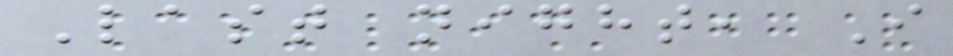Last night, I
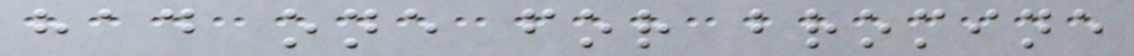had one for bromine
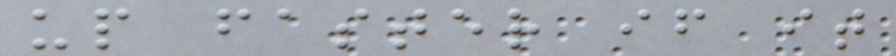up faster if it
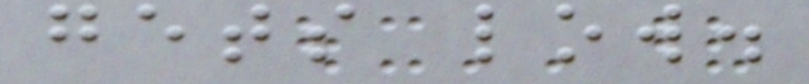gets low.
